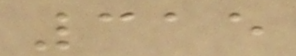315
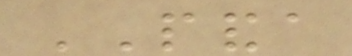PANDA
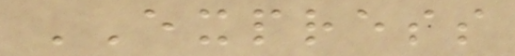EXPRESS
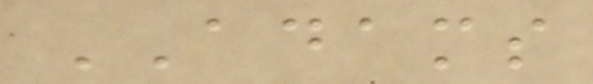ADAMS
